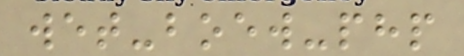wet-boew-php
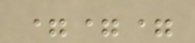===
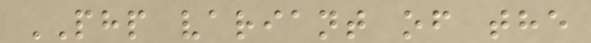PHP variant of the
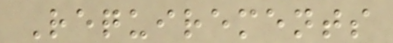Requirements
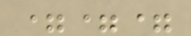===
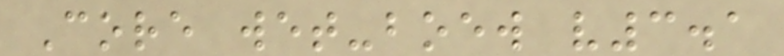Core wet-boew v3.1
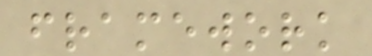framework
